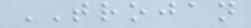TROJAN
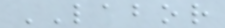LABOR
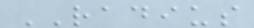RADIUS
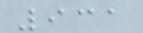931
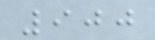900
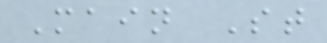Main St
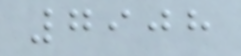7908
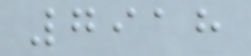7918
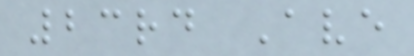23rd Ave
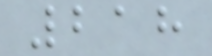218
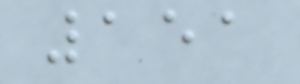151
